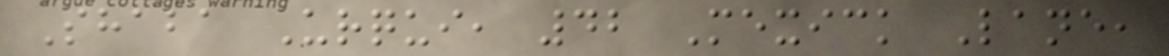Shaba Urqui, 42 Mexick Lane,
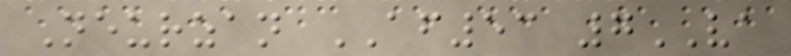Neurzan AF53 7VA
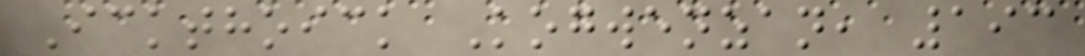Ickthoick Kogwenzan, 193
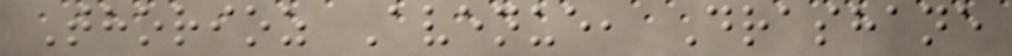Thorioz Avenue, Drashane
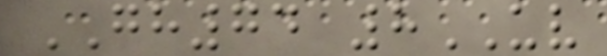GH74 8UV
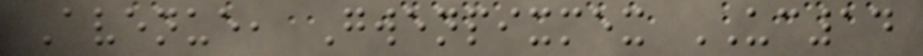Avenue, Gwenpixmex UC14
